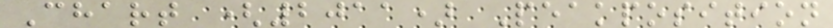Chart (2011) Peakposition
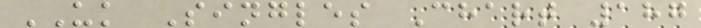UK Singles Chart 187
